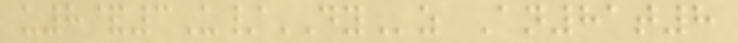u8&3U/DYz An81t8
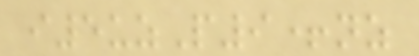i5uzP9+nz
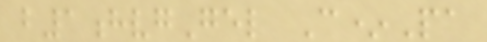b1hvgGel C*Pa
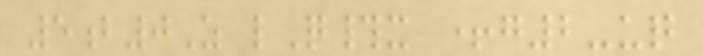5b0Z lQ#x +g2-uq
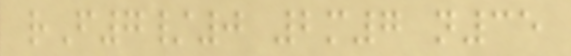rF7/0 2m7 n35
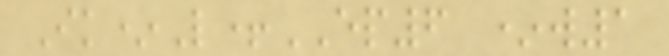Ik*L+EP6 *w1
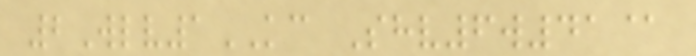2Wlv1KC Shv6w41@
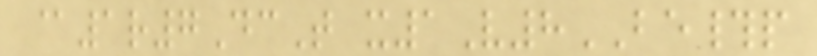@1r7DcT x1V8BE#p
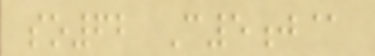so62 C5j@
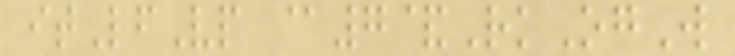itLfVp @7&RkOgW
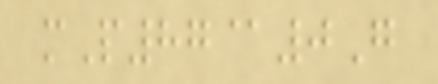mP87@0G
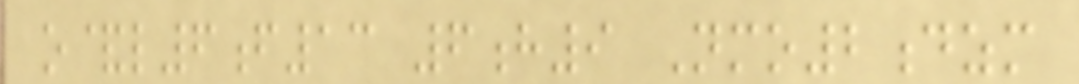o&l6f13 6h9 Nmo2dzm
